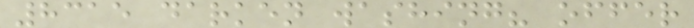8315 darken washing? offer
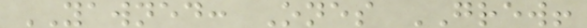YAWNED: Ones GREW!
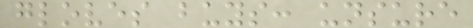gloves buys: unsure
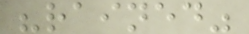"rained"
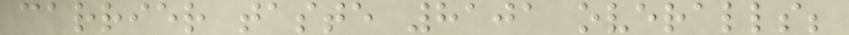carrier taste 8101 overalls;
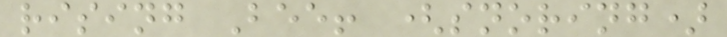rising Bee! (snoring)
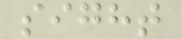sight
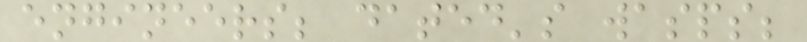engineers; dated's wasps;
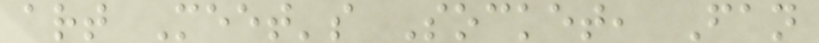art Meet's Socket, Fan
